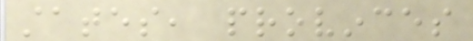states, provinces
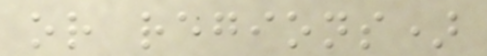or regions)
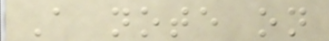A note on
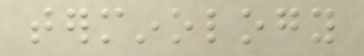terminology
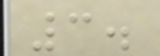3.
